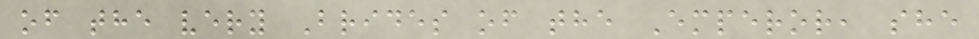of the very Brides of the Emperor, she
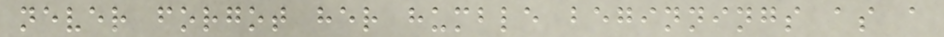never forgot her humble beginnings as a
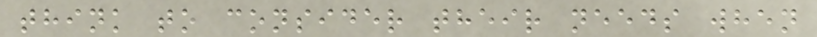think to consider their needs when
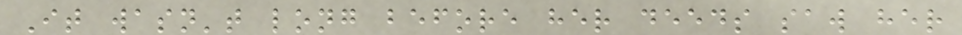It wasn't long before her deeds saw her
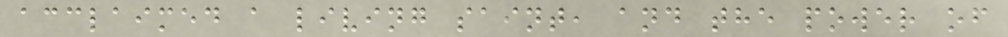acclaimed a living saint, and the power of
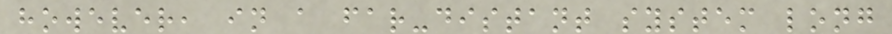however, in a far-distant system long
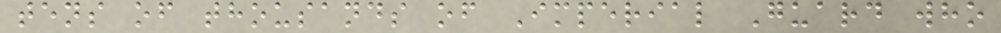tens of thousands of Imperial Guard who
